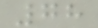78
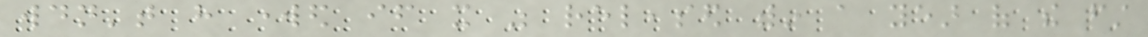wouldn't have worked if it was released within a year of the first
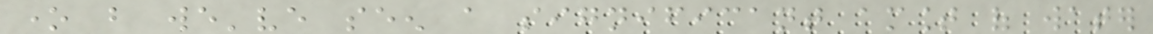one but we've seen a significant amount of water
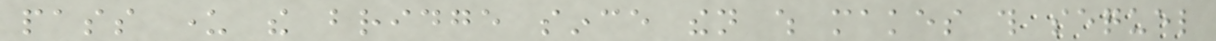pass under the bridge since then which makes this sequel
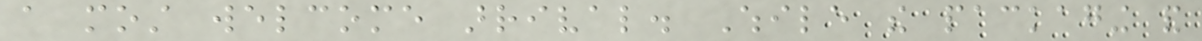a most welcome arrival. While the packaging and
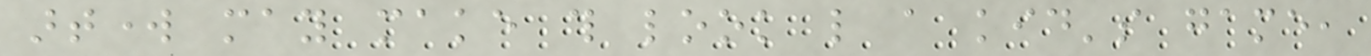artwork may make this look like a kid's game,
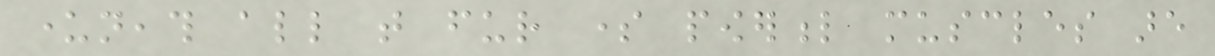underneath all that fur some powerful muscles are
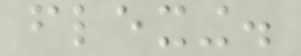flexing.
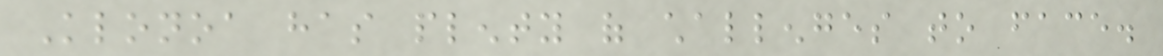Klonoa has plenty of challenges to face.
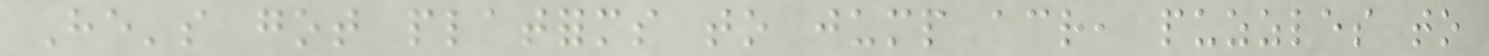He's got platforms to jump across, puzzles to
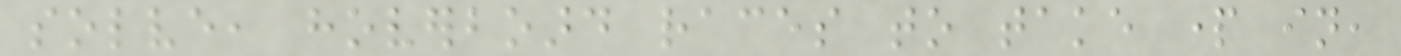solve, hoverboard races to take part in,
